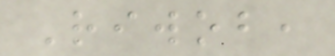Riwob,
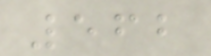562
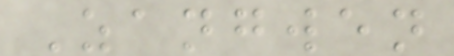Zangwen
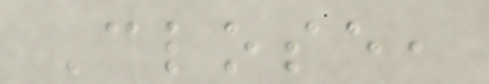Close,
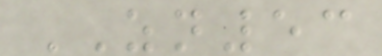ZN53
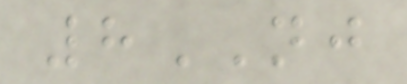8NJ
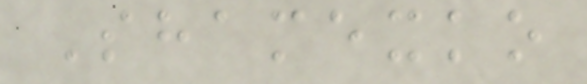Shamexko
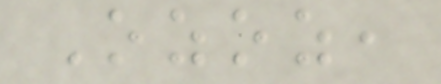Ozoz,
